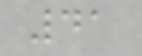41
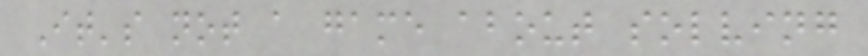It's not a game about solving
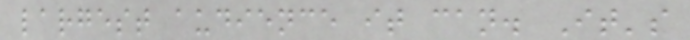largest audience it can. It's
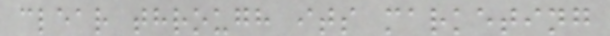clear through its marketing
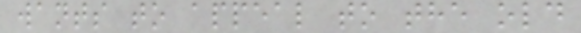wants to appeal to the old
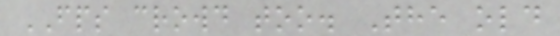FPS crowd too. The old
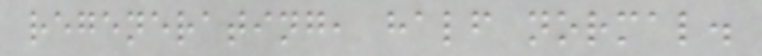regenerating, half normal.
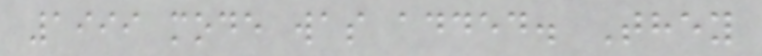1999 mode was added. They
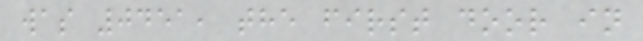was 0451, the first door in
